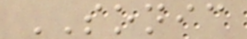SONIC
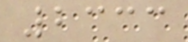2333
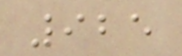925
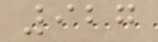927
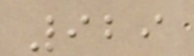929
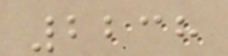2238
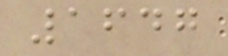1647
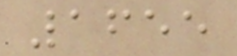1655
